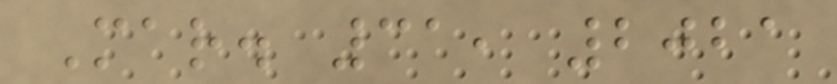Mar. 31, 2021
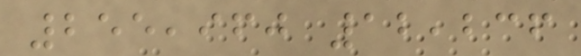255,960 12,236
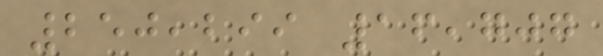250,299 16,707
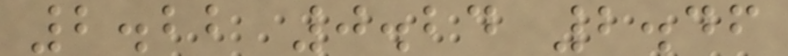2.22 0.24 2.46
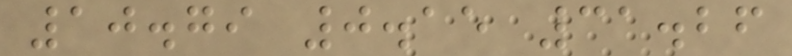10.79 0.15 31.26
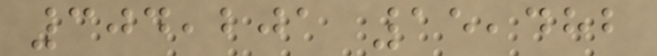304,201 15,482
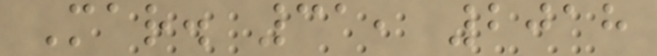Mar. 31, 2018
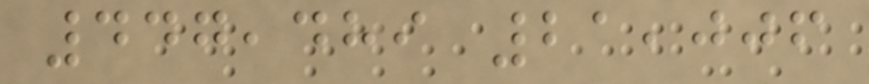447,489 21,006
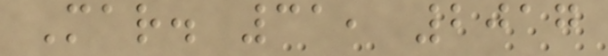Mar. 31, 2017
